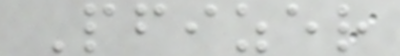Pfizer
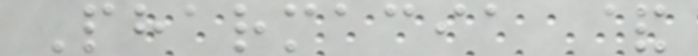Pharmacia &
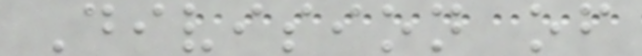Division of
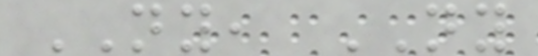NY, NY
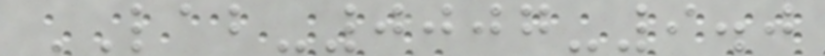LAB-0007-9.0
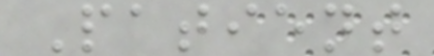Patient
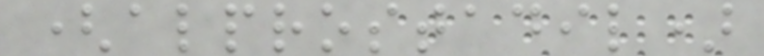(alprostadil)
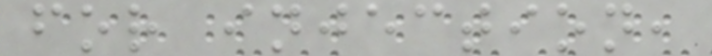for injection,
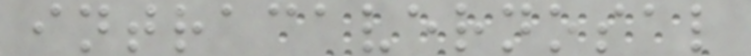intracavernosal
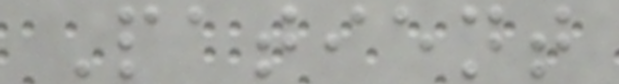Patient
